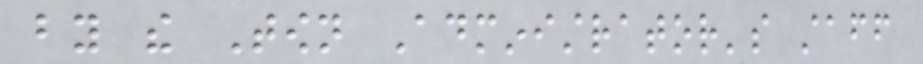by the Town Administrator's staff
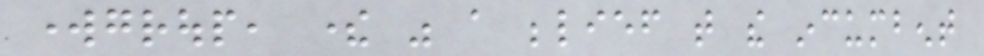workgroup, there was a belief that the incumbent
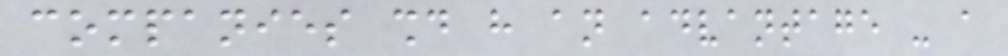companies should have an advantage - a
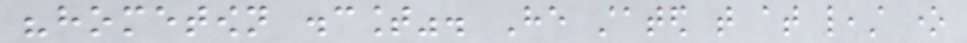"hometown discount". He stated that at least one
